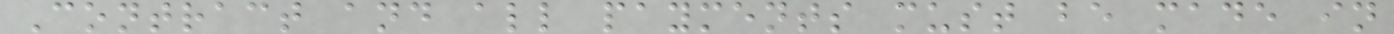Contract and all payments must be made in
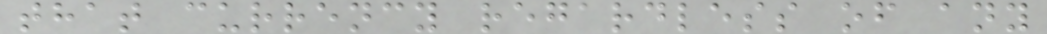that currency regardless of any
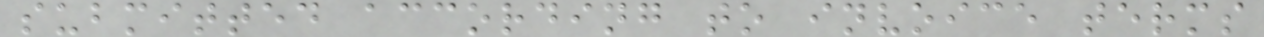submitted according to invoice terms
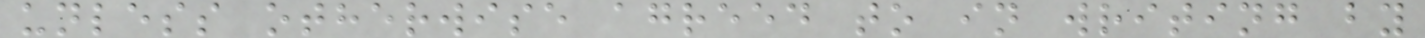unless otherwise agreed to in writing by
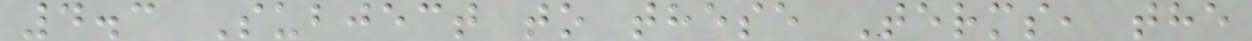4.3 Subject to these Terms, the
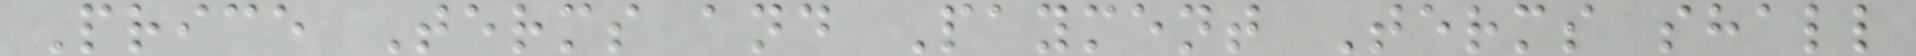Price Terms and Payment Terms shall
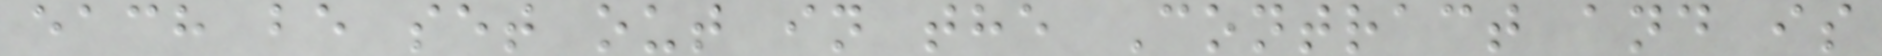each be set out in the Contract and is
